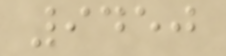9450
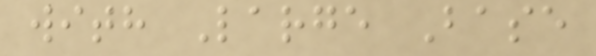with Large Base
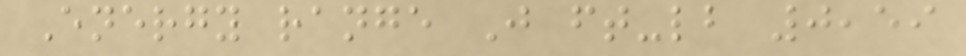Energy range J ft-lb 0,59
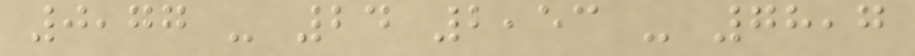0,77 - 24 2,53 - 78,7
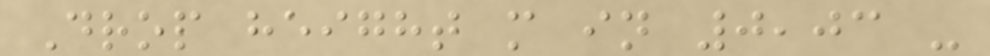Drop height m in 0,03 -
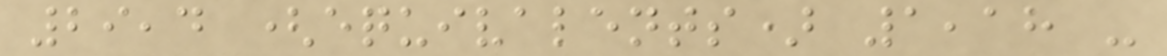29,4 (equivalents) 1,18 -
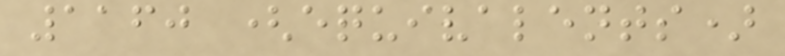1160 (equivalents)
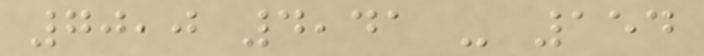70,0 4,41 - 154
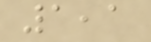1,1
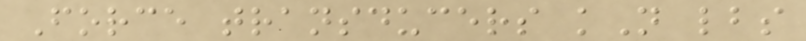Force transducers kN lbs
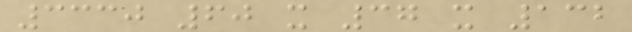3330 60 x 37 x 132
